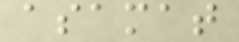asamat
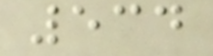534
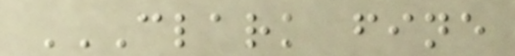CLARK FINE
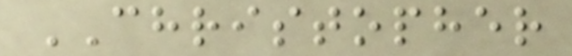CHRISTOPHER
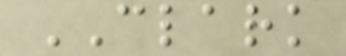CLARK
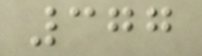377
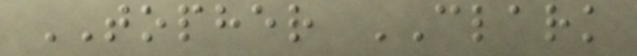TOPHER CLARK
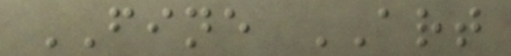FINE ART
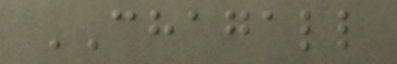CHAGALL
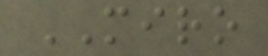MIRO
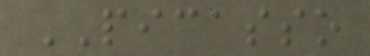PICASSO
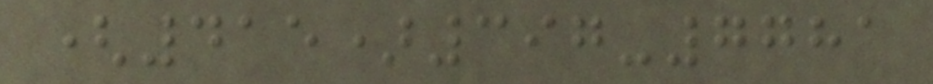(415)397-7781
